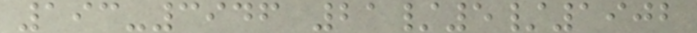193-3946 21/5/1902
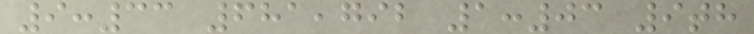9:33 681,792 1:03 9th
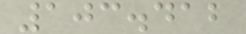103.412
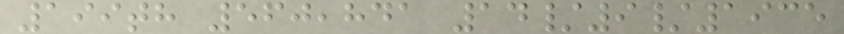199th 560,841 14/9/1935
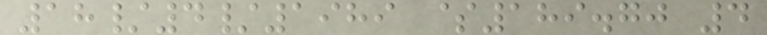18/4/1989 $189.70 4
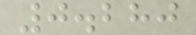0.280
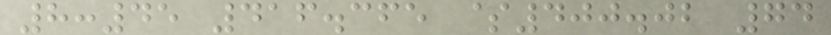8:45 416.365 $400.02 74
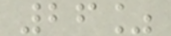26%
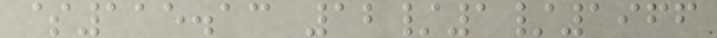$115.13 12/1/1966
